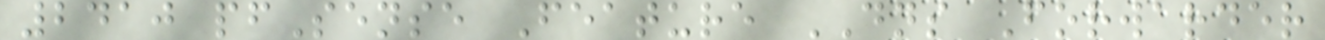2410 pfSense Feature DNS Forwarder
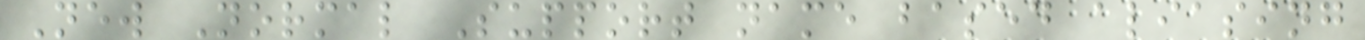New Normal Support name based aliasing
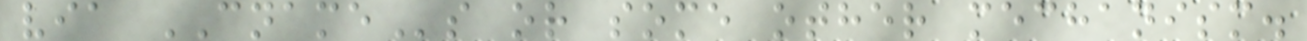via CNAMEs or some other mechanism.
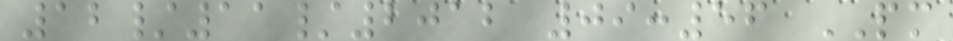12/11/2012 09:56 PM
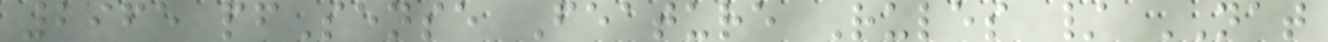2965 pfSense Feature Rules / NAT
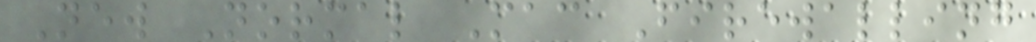New Normal Mac Firewalling
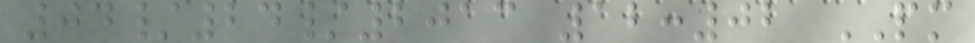04/24/2013 12:02 PM
